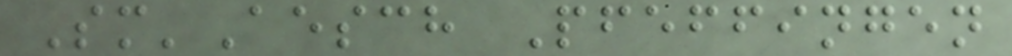Sm'Aesch Pfeffingen
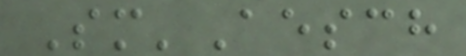Sm'Aesch
